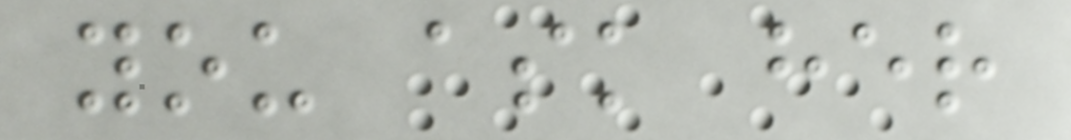you ask her
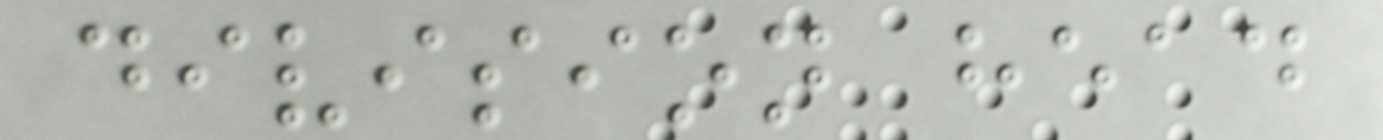division head
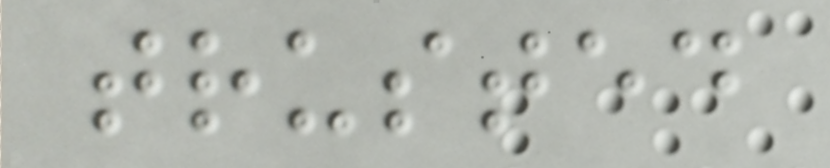trusted
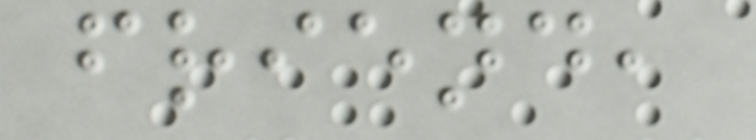friend,
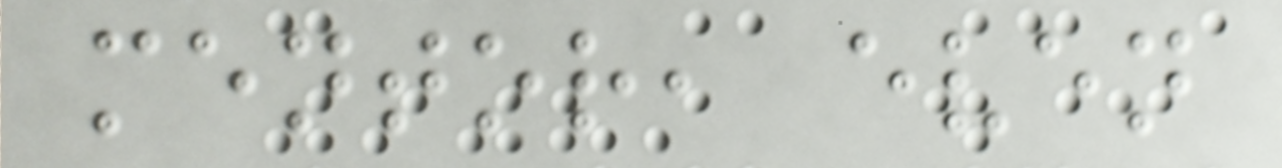mentor, even
